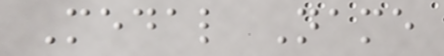Medal Name
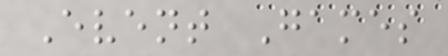Event Games
